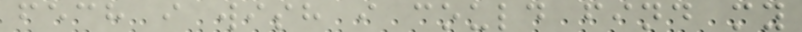fech i wish i could find my
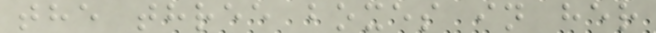the three boxes in her
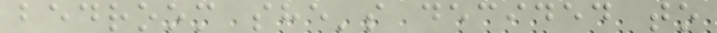bedroom she's decided to
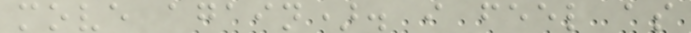move again). i feel as
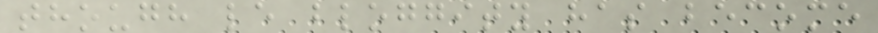though le bloggity has become
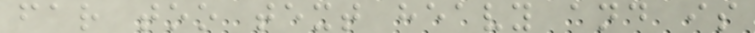far too text heavy and is
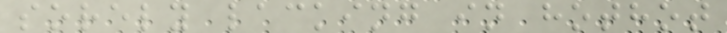sorely lacking in hothot
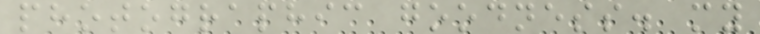photographic goodness. my
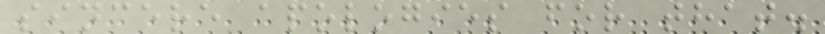sincere apologies for that.
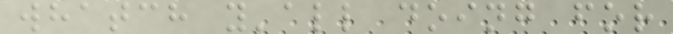whatch y'all doing for
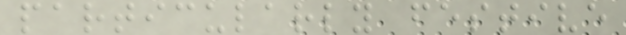particularly festive
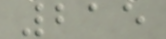215
